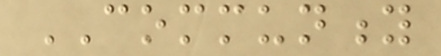COMMUNITY
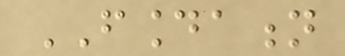FOUNDATION
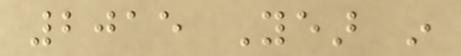2015 Year in
